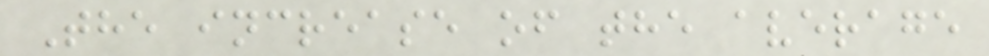The increase of the average
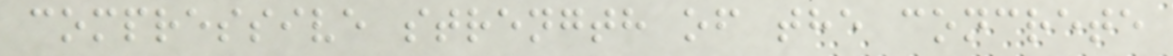compressive strength of the concrete
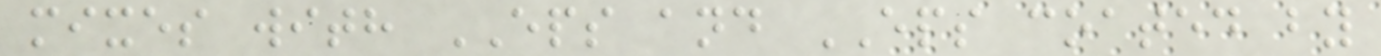mixes with EPS and EPS coated by
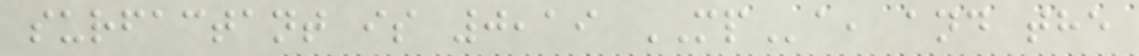surfactant is 0,19 MPa, and the
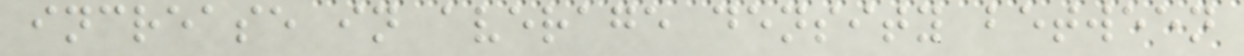increase in average density between
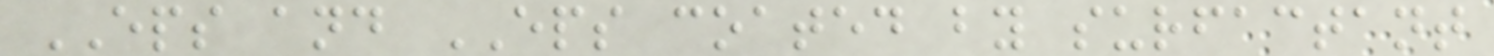EPS and EPS coated by surfactant
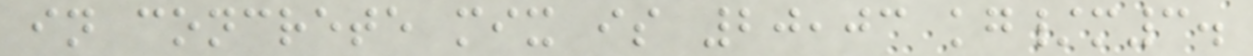in concrete mix is 20,03 kg/m3.
